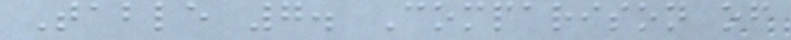Table 7. Comparison of
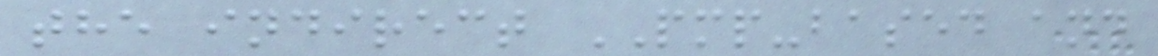the indirect PMP-based and
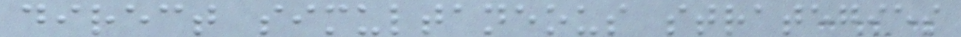direct simultaneous strategies
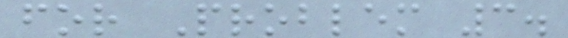for Problem 3.
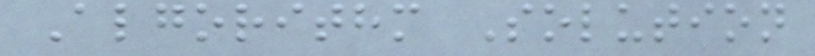Algorithm Solution
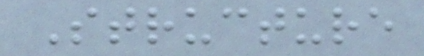Structure
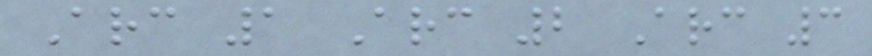Arc 1 Arc 2 Arc 3
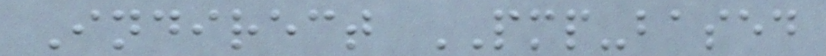Indirect PMP-based
